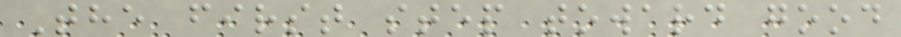The first step toward good
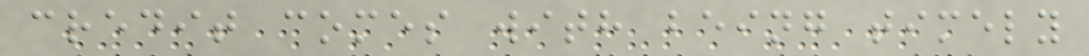credit comes with being timely
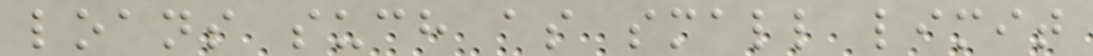loans such as small limit
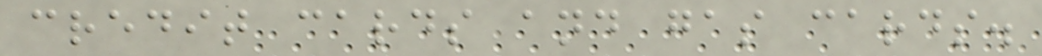credit cards and gas cards.
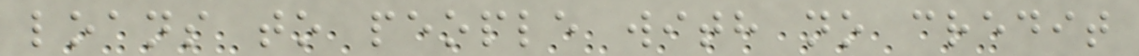loans to people with no credit
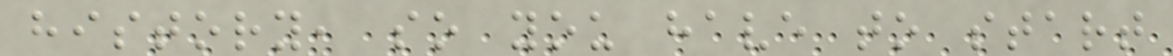history, so you have to start
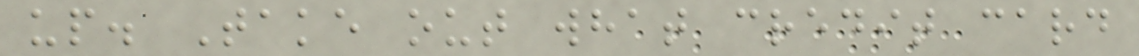up. Take out what credit card
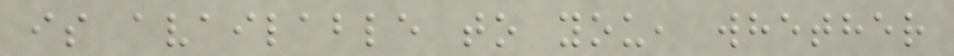is available to you, whether
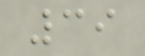39
